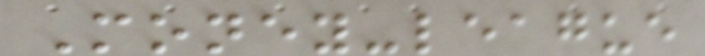Money-league
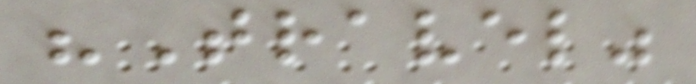"Travel"
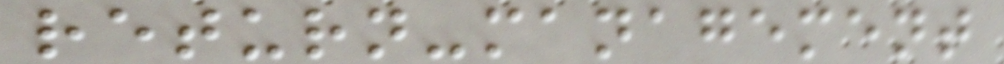return-management
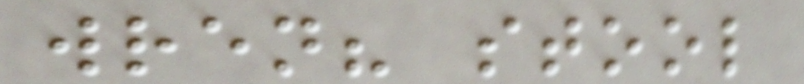wren? stool
